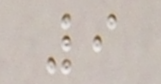9
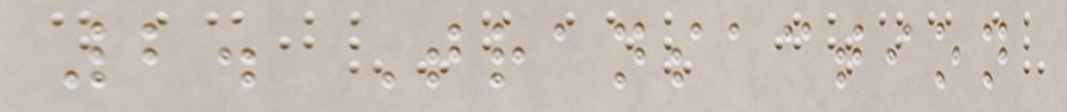2. Transaction
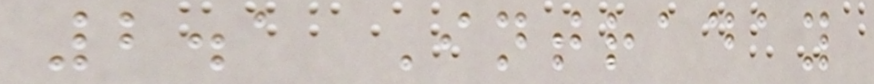2.1 Intraday
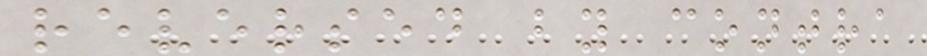reversed by contra
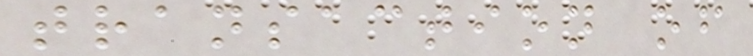transaction of
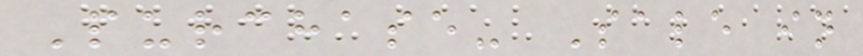Purchase- Sale in
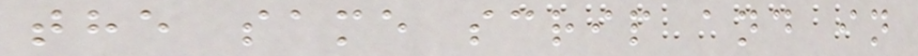the same scrip and in
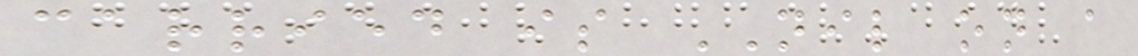carried is NIL on a
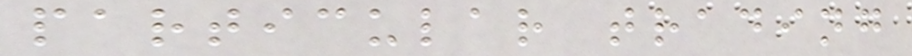particular trading
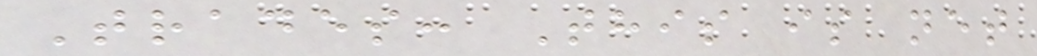Trades: This is net
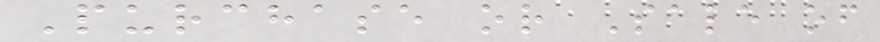Purchase or Sale of
